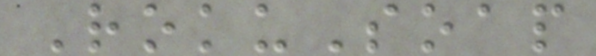RokuSoap
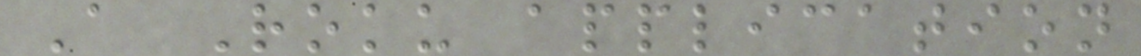A Roku application
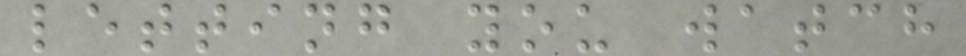letting you watch
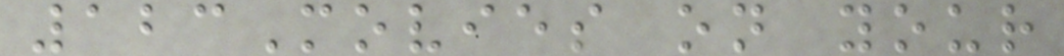123Movies on your
